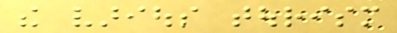the various tourism
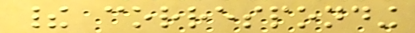their corresponding
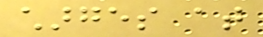charges at
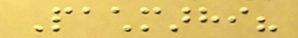Pachmarhi?
